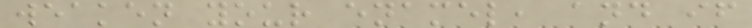weaken your enamel, and if
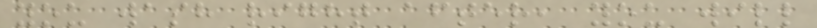you wash right after, you will
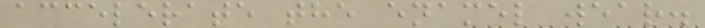accelerate the enamel wear.
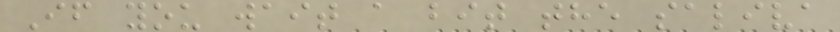If you wait a bit the saliva
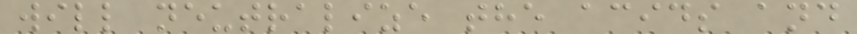will neutralize the acids and
